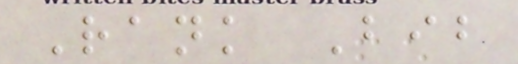Rank Bib
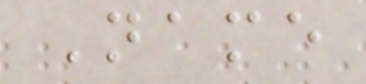Name
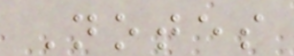Notes
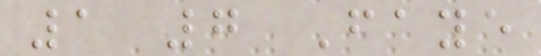1 7 Faye
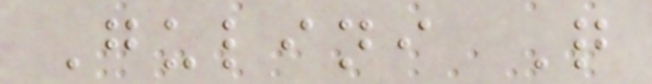Gulini Q
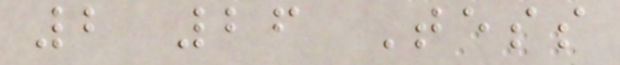2 26 Tess
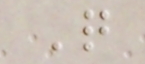Q
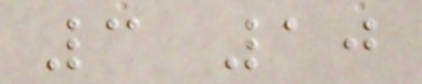3 10
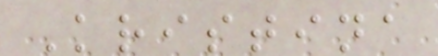Kristina
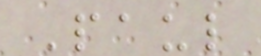Paul
